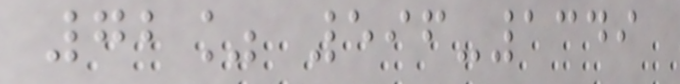72% 596-1349
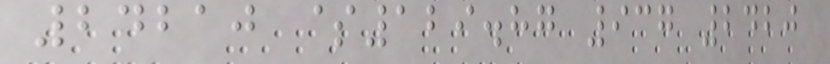24210 $129.87 937 2420
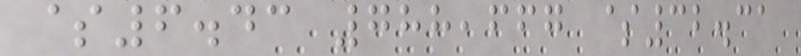$6.43 788,667 $32.31
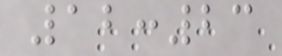12:23
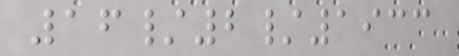16/2/1933
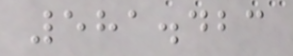581.423
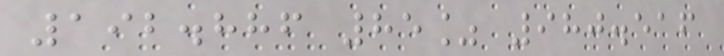192.886 85% 980.516
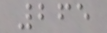265
